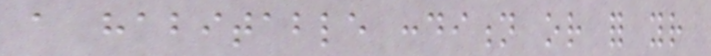a habitable condition or for your
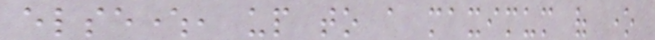elsewhere, up to a maximum of one
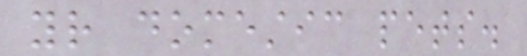your domestic pets.
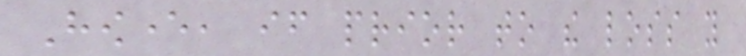However, if prior to the loss you
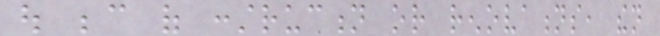out because of construction or renovations, then
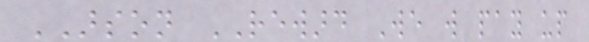ARSON REWARD We will pay up
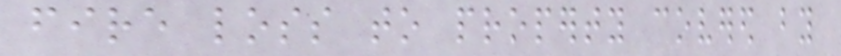fire loss to property covered by
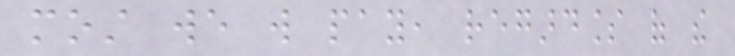most we will pay, regardless of the
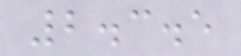2.3.5
